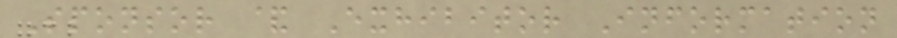Sponsor & Exhibitor Information
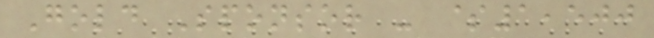Gold Sponsor - $1,500
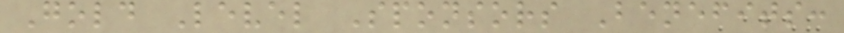Gold Level Sponsors Benefits:
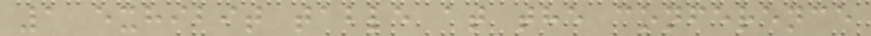1 exhibit table at the conference
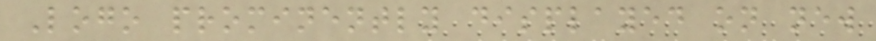Logo prominently displayed on new
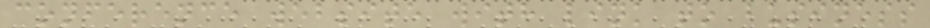conference website with link to business
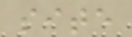site
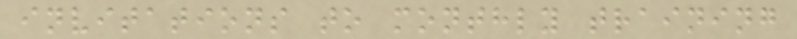invitations to monthly training
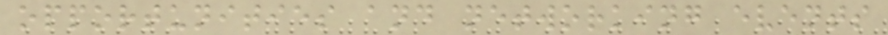opportunities and networking events
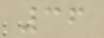36
